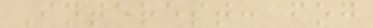Interest: fog
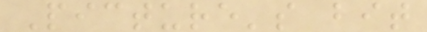Picture's bit
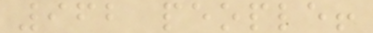962 people!
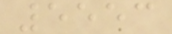5553
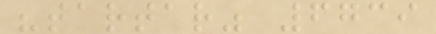"tartar" 6739
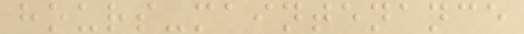hours-maintenance
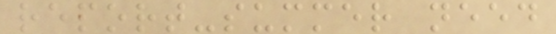report-summer need
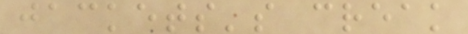jackets's creak
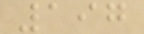197
